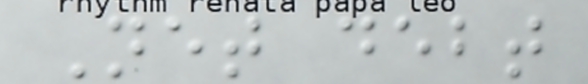Net debt
